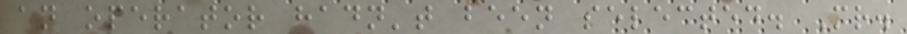an operator hadn't been selected. Mr.
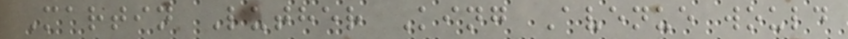Martin Luther King Avenue would
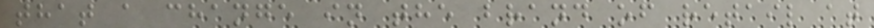that a change in the brand of retail at
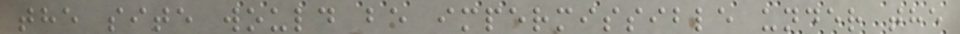the site would be impermissible under the
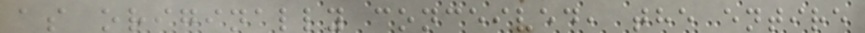as originally conceived, the entire
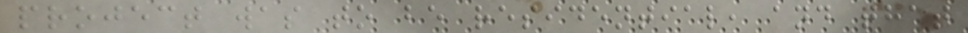project was to be residential, and that
